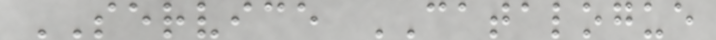SERVICE CATALOGUE
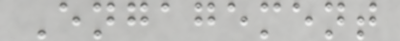Engagement
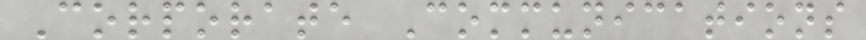Corporate Communications
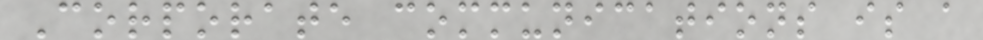Corporate communications is a
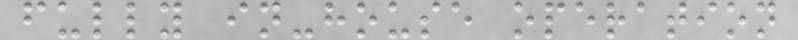fully in-house operation
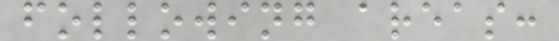following areas:
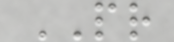PR
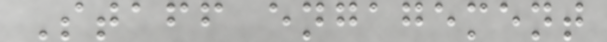Staff engagement
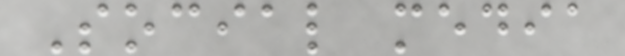Social media
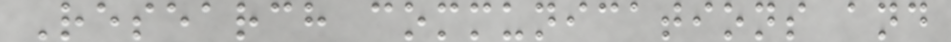Research communications and
